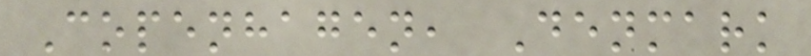Copenhagen, Denmark
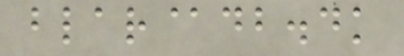blar@db.dk
